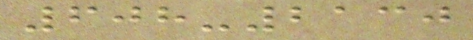608-2130
